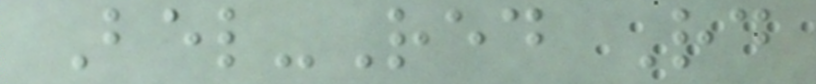Bel-Red Rd
